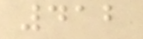412
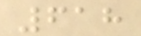618
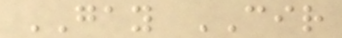GAY CIR
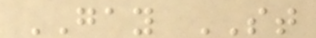GAY ST
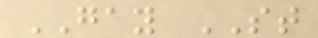GAY ST
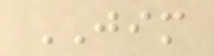JIM
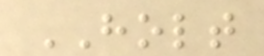HOLT
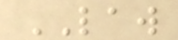LAW
